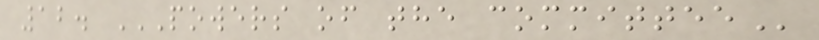12. POWERS OF THE COMMITTEE
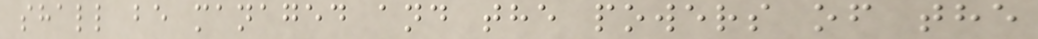shall be managed and the powers of the
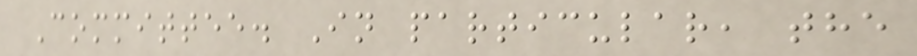Committee. In particular, the
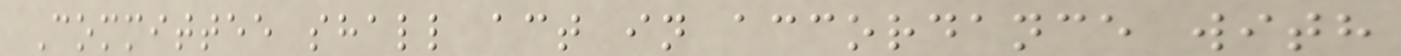Committee shall act in accordance with
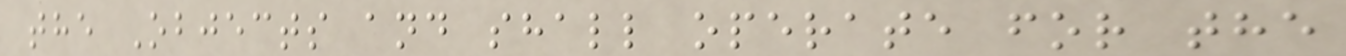the Objects and shall operate for the
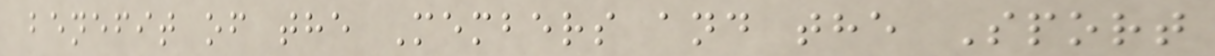benefit of the Members and the Sport
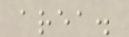area.
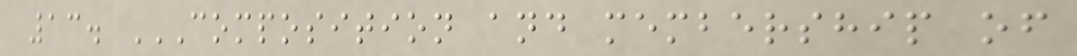13. COMPOSITION AND MEMBERSHIP OF
